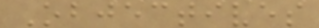Objectives
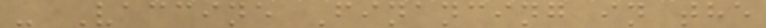- Vaccine Financing in the
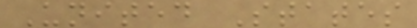United States
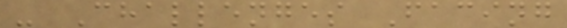- Challenges Facing
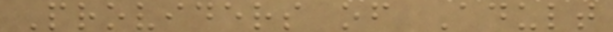Providers of Adult
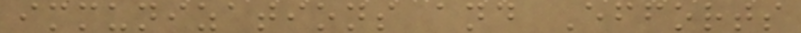immunizations and Efforts
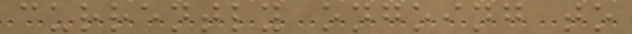currently ongoing to
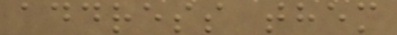address them
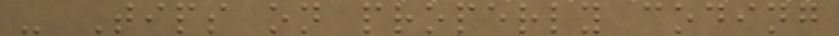- Tips on properly coding
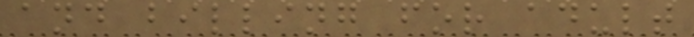and billing for adult
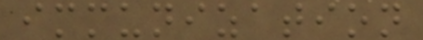immunization
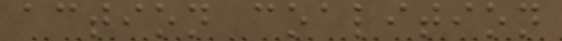action coalition
